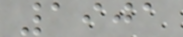1901
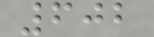602
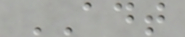ADT
